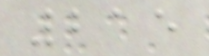215
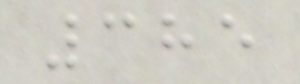385
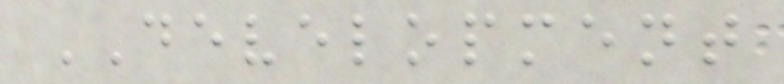DEVELOPMENT
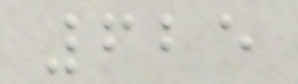625
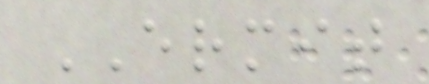ERMIT
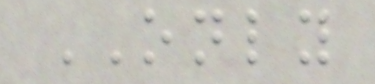ONLY
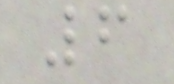6
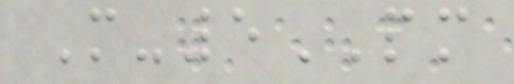M-5PM
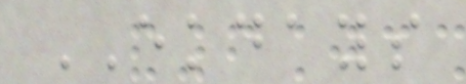EKDAYS
